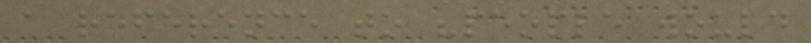a reference to "people would
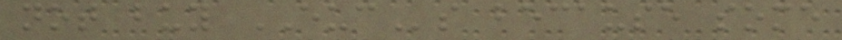not buy EUCs because some
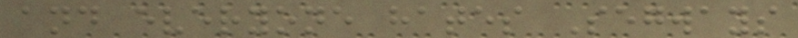and everyone hates Segways
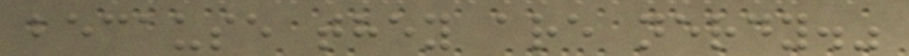because they are nerdy."
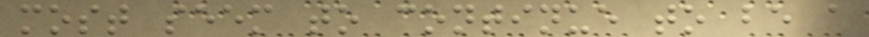most seem to continue to be a
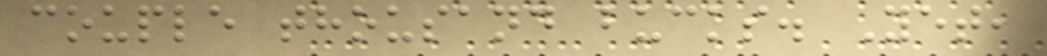couple thousand bucks. Yet,
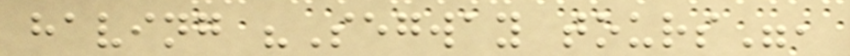having "Segway tours",
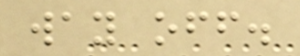way off.
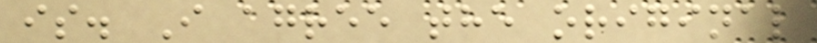is. I agree the original
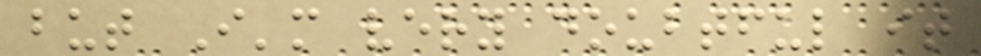but I'm very doubtful it
